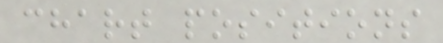chart positions
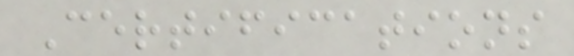Certifications
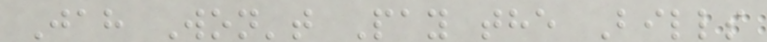Jah Won't Pay the Bills
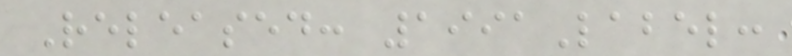Released: 1991Label:
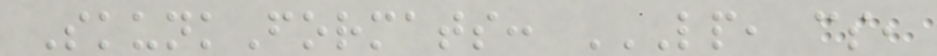SkunkFormats: LP, CS,
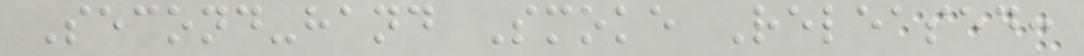Second-hand Smoke Released:
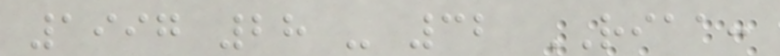1997 28 - 32 RIAA:
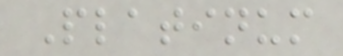Platinum
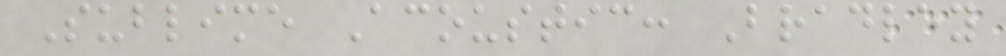Sublime Acoustic: Bradley
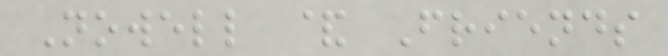Nowell & Friends
